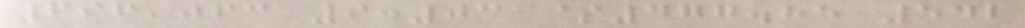696,063 9:03 $477.85 542
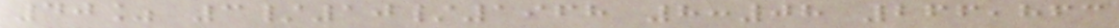40% 3/10/1968 8:08 266,863
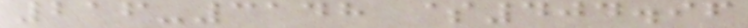216-3148 $404.96
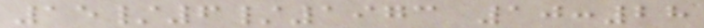15/6/1973 10:28
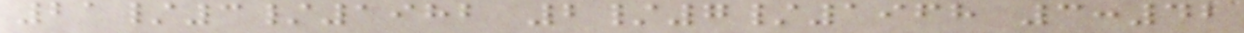21/3/1982 2/7/1968 3:42
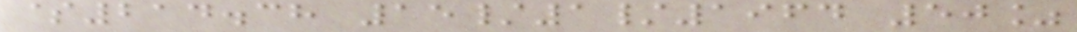$214.38 15/1/1964 50%
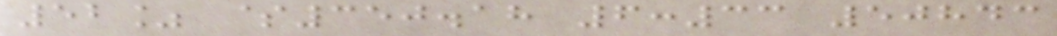52% $350.18 6:33 50843
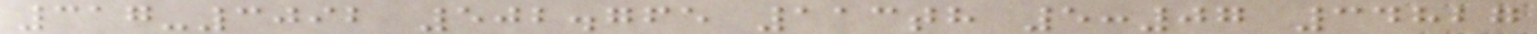317-3092 502.765 113th 5:07 34827
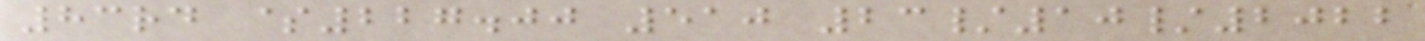83rd $227.00 510 23/10/2022
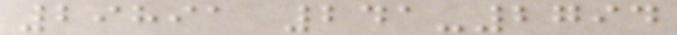29891 241-2794
